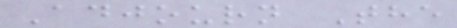Adjourn The
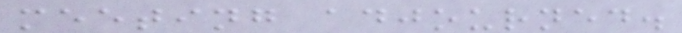meeting adjourned.
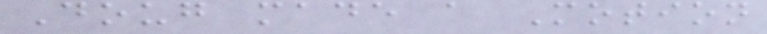Doug made a Motion
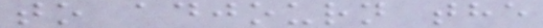to adjourn the
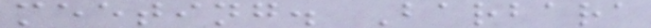meeting. Barbara
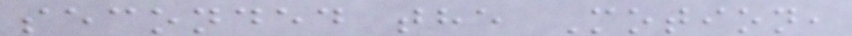seconded the Motion,
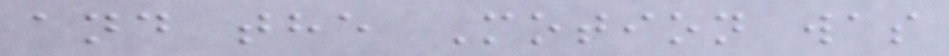and the Motion was
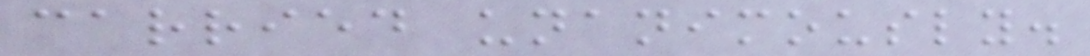carried unanimously.
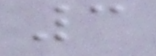3
